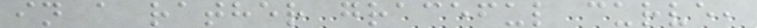in a rather graceful curve,
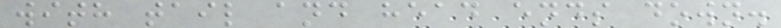with tail and head ends down.
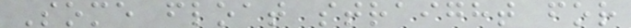Some float straight for
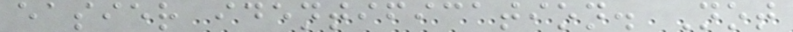easier identification. Not
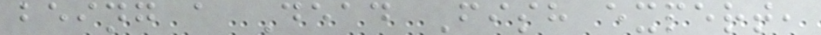being a Dead Fish expert,
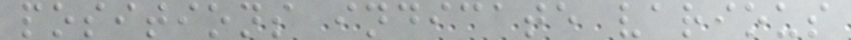positions indicate various
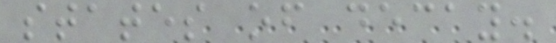states of decay.
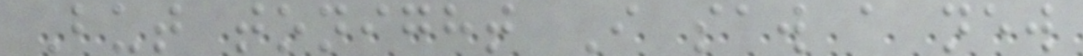But tonight I saw a new
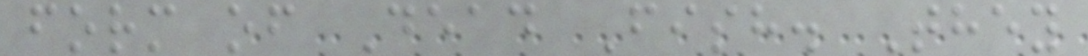form of Dead Fish. They
